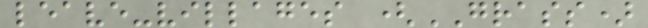leave-villages (GRASS)
